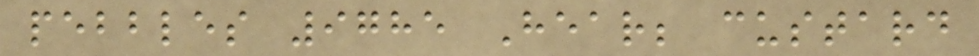pebbles 9785 Hear; custard
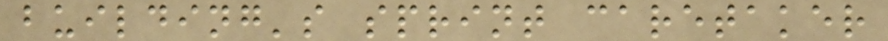building's sprint caretaker
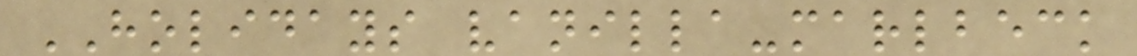HOLIDAYS vanilla-marlbeck
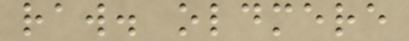raw. oldmere
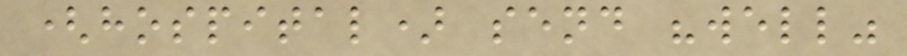(hospital) send "well"
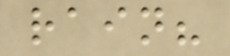rain?
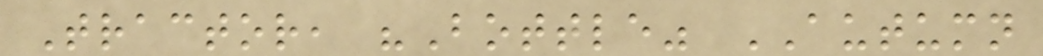Tractor, "Bottle" AUTUMN
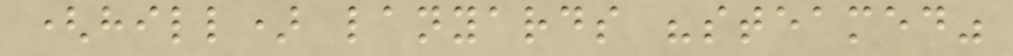(hill) lanyards "steamed"
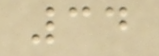34
